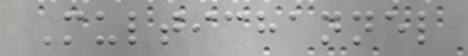Multichannel
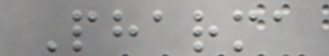Pharma
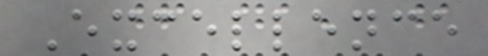Excellence
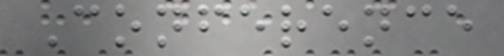Conference
